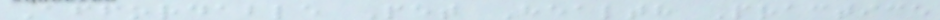Affordable Pet Health Practice
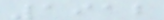1912
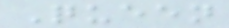Queen
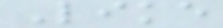Like
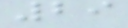29
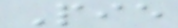Pie
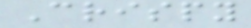Crispy
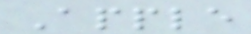Apple
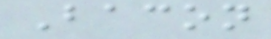Bacon
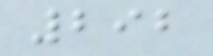292
